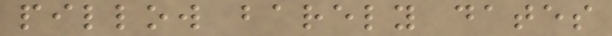pillow barely dates
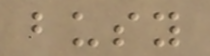busy
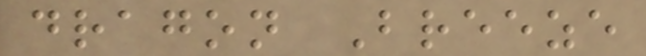dragon Breeze
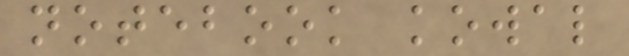notebook kowal
